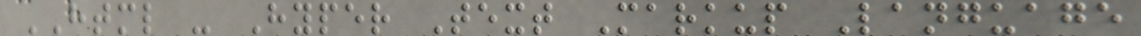HTML - Hyper Text Markup Language
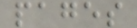pages
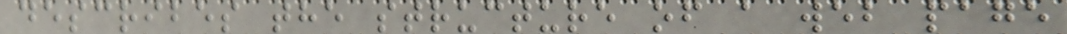describes the structure of a web page
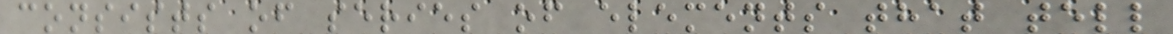consists of series of elements that tell
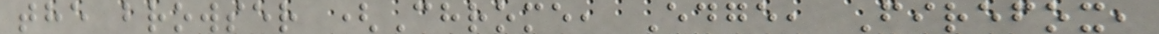the browser (Chrome, Edge, Firefox,
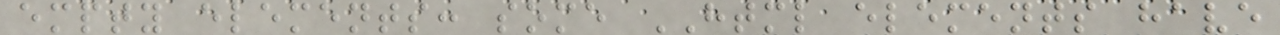empty elements: some HTML elements have
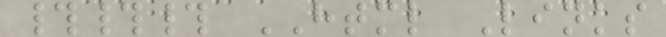### HTML Links
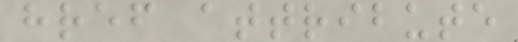href attribute
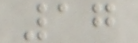17
